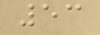53
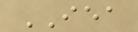IEA
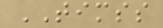TIMSS
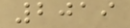2019
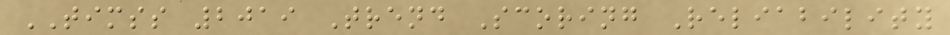TIMSS 2019 Trend Scoring Reliability
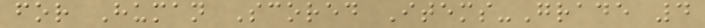for Human Scored Items-Grade 4
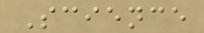Science
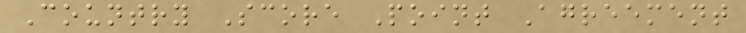Country Score Point Agreement
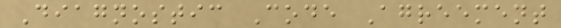Diagnostic Code Agreement
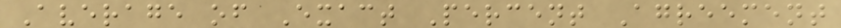Average of Exact Percent Agreement
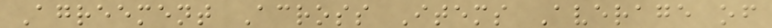Agreement Across Items Average of
